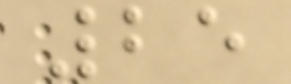25
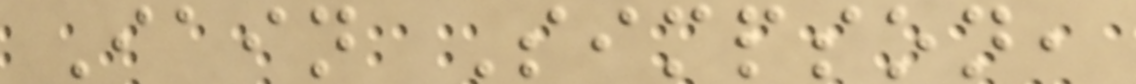Iain Simpson,
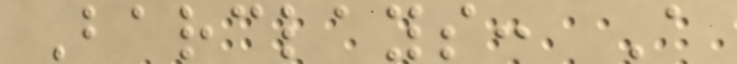Barclays: A
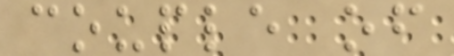couple of
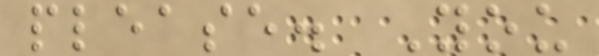please. You
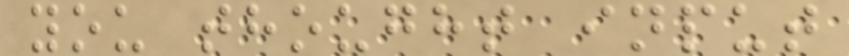you thought input
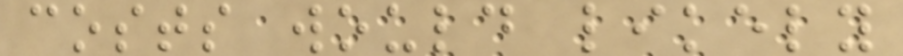costs would likely
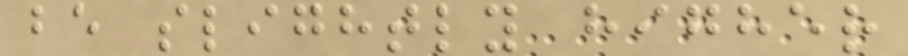be slightly higher
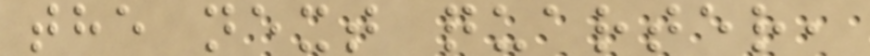the next quarter,
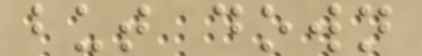but down
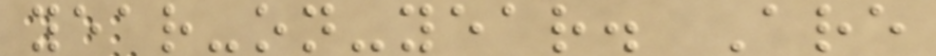year-on-year. Are
